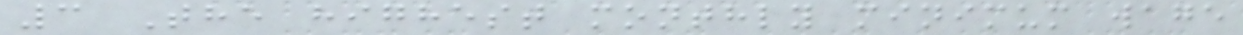3 The highest monthly minimum wage
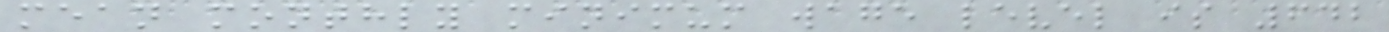mean monthly minimum wage level is 642
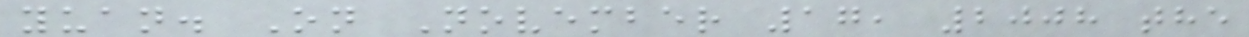yuan. On November 17, 2008 the
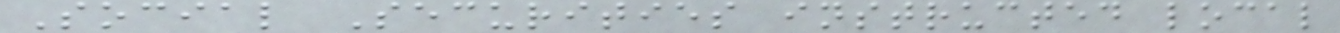Social Securities instructed local
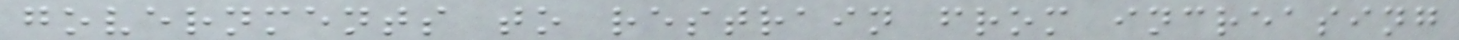governments to restrain from increasing
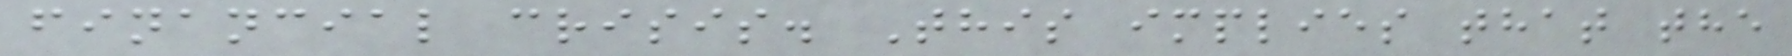financial crisis. This implies that the
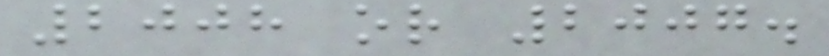2008 or 2007.
